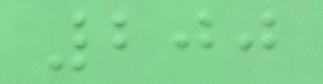200
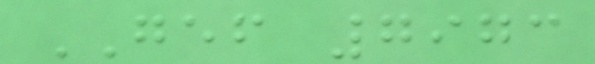GEF 7973
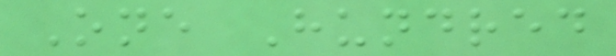One Hundred
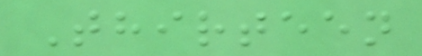Thirteen
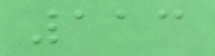113
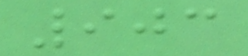903
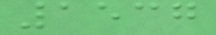1537
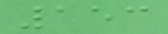153
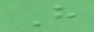H
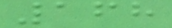168
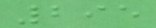295
